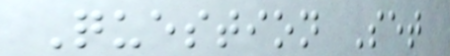Question Set
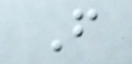F
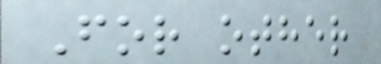For other
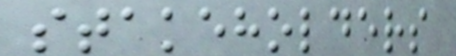stakeholders
